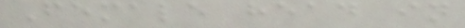Female head in
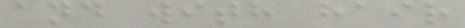and with hair
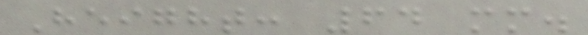Height: 64 mm.
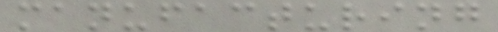manufacturing
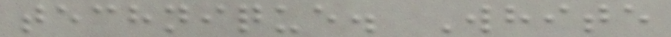technique. White
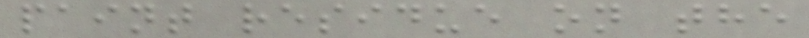paint residue on the
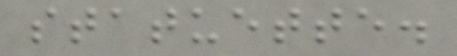statuette.
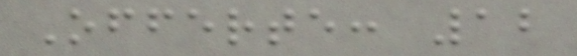Offerte: 12
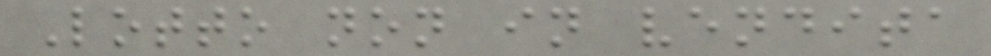Lotto non in vendita
